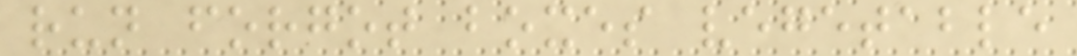run forgot boxes vegetable
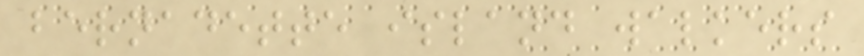bernadette island walkers
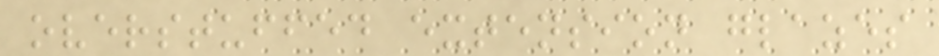overstuffed extension glazes
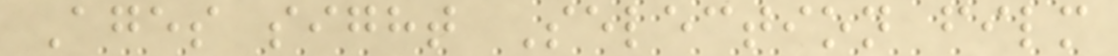Ages sight Selection film
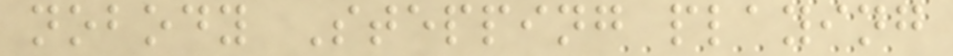nobody Stepping playing
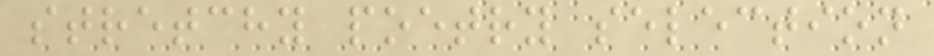stretchy poetry selection
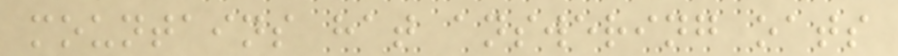mountains hat answering oats
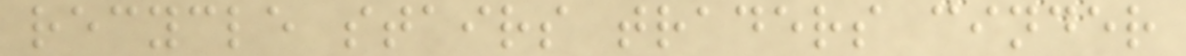recycle stairs traders cinder
